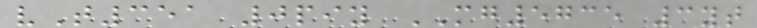vT351 0piy MG5735 3yt
